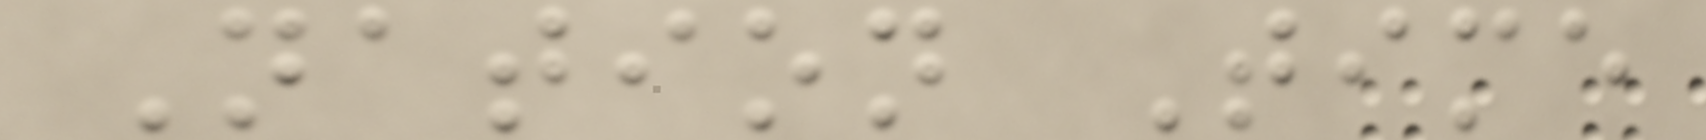Nation Time
